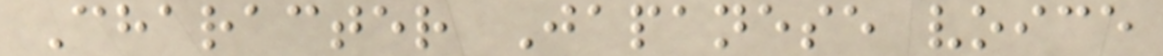Character Japanese voice
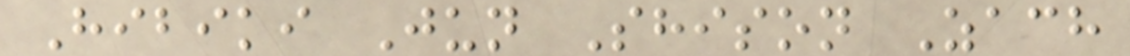Hibiki Jun Shison Zach
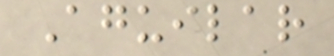Aguilar
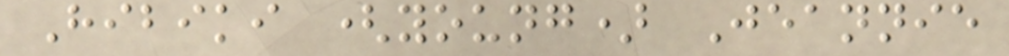Hibiki (young) Jeannie
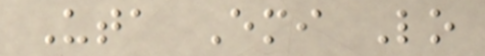Uta Emi Lo
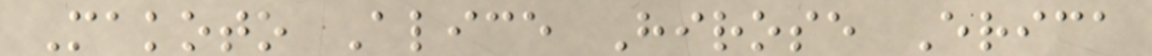Makoto Alice Hirose Erica
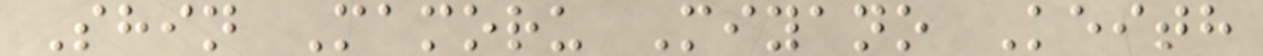Shin Mamoru Miyano Keith
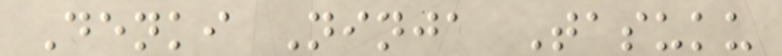Denki Ninja Tasuku
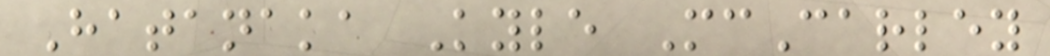Hatanaka Kyle McCarley
